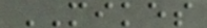MIKES
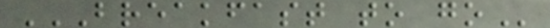BREAKFAST TO GO
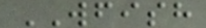WFISH
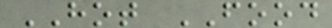HOT FOOD
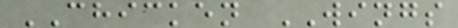CHICKEN WINGS
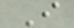I
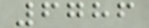6786
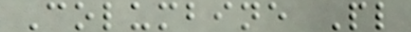Columbine Pl
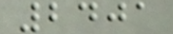2401
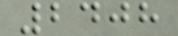2408
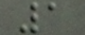1
